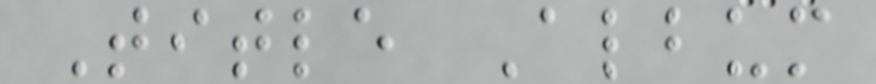Title Album
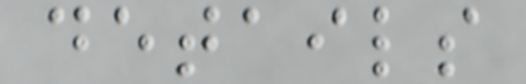details
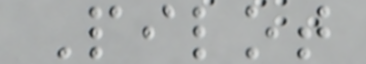Pilot
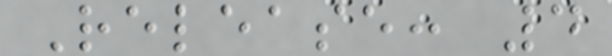Release: 4
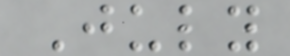July
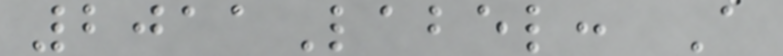2011Label: A
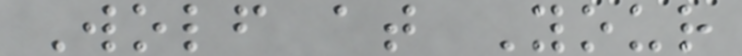Wolf at Your
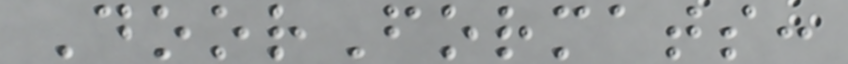DoorFormats:
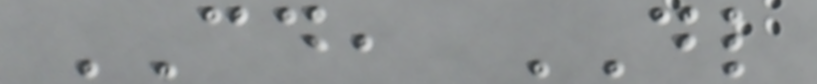CD, DL
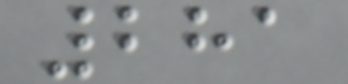281
